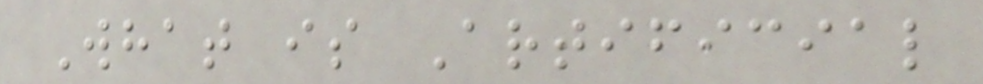What is Artificial
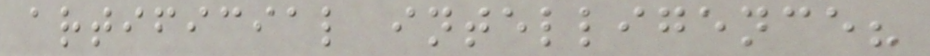artificial intelligence?
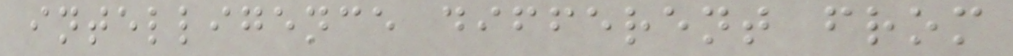intelligence different from
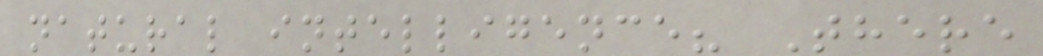natural intelligence? There
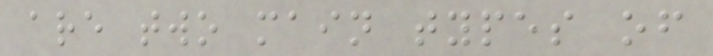are two main types of
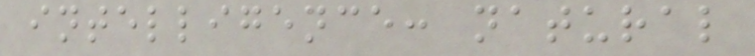intelligence: natural
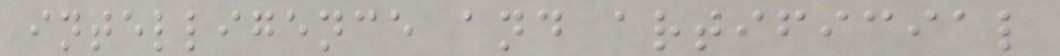intelligence and artificial
